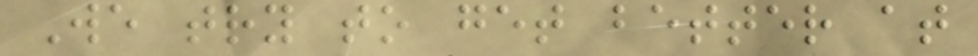We try to get better at
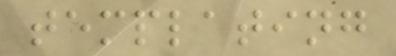templating
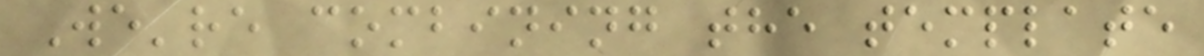We're combining the template
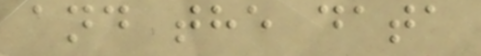and the data
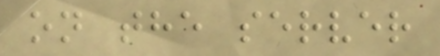on the server
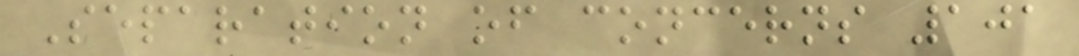Separation of concerns 101
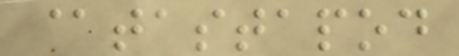@tastapod
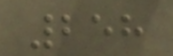258
